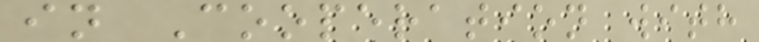in Cooperation with
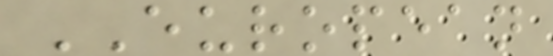EUROPEAN
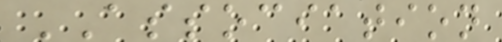ASSOCIATION
